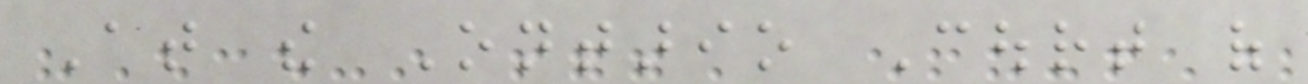At the Ontario Court of
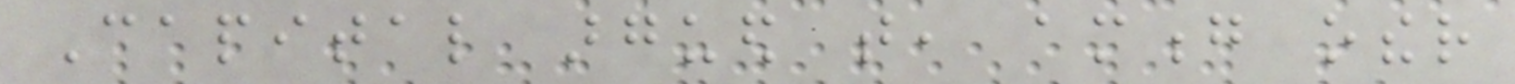Capital argued that, among other
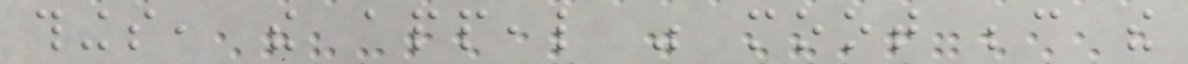things, the appeal was moot because the
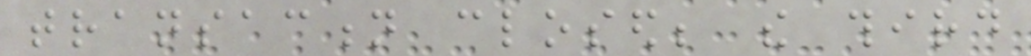transaction closed; the third
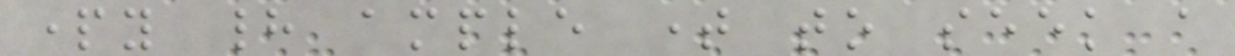party had ample time to seek a
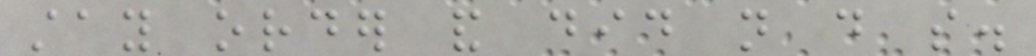stay order and did not do so.
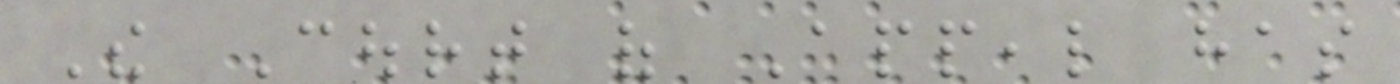The Court of Appeal has
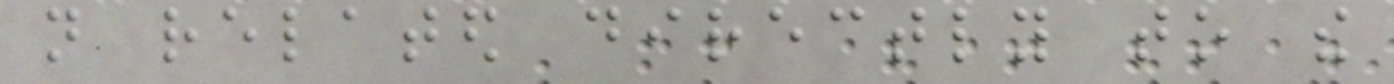not related directly to the
